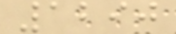1290
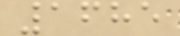1685
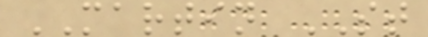MARTIN ST
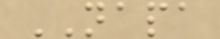NAPA
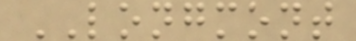LONGMONT
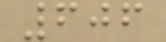606
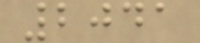2041
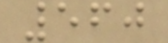560
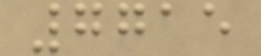7715
